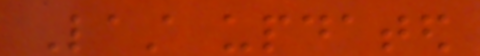Last updated
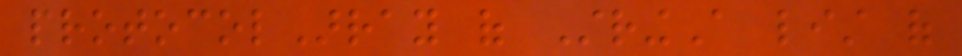protocolArray of StringA list of
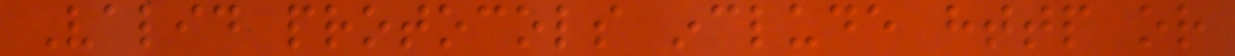Valid protocols include http or
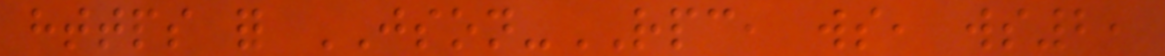https for JSON-RPC, ws, ws2,
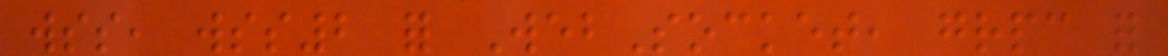wss, wss2 for WebSocket, grpc for
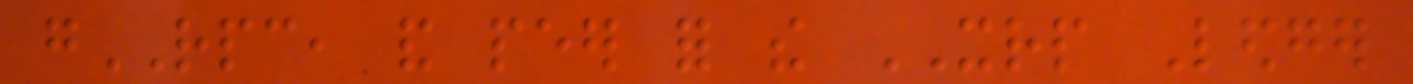gRPC, and peer for the XRP Ledger
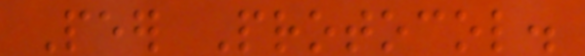Peer Protocol.
